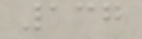137
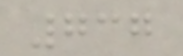737
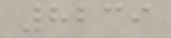8239
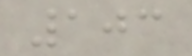103
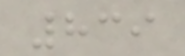839
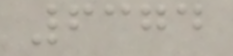6374
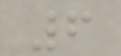6
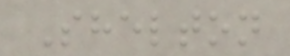Shelton
